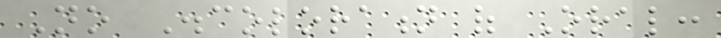No Discoloration of Oral:
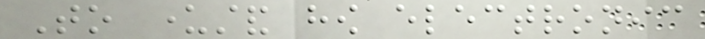To understand how electronic
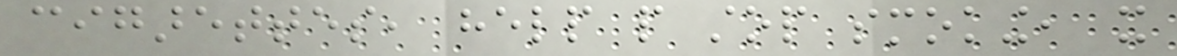cigarettes, help people stop smoking, it
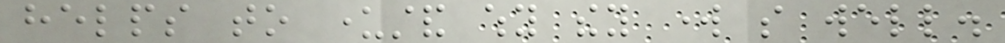helps to understand why they work so well.
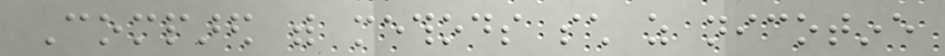Compared with methods such as nicotine
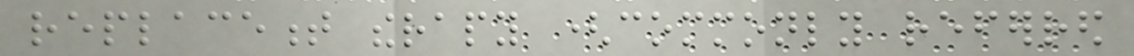replacement therapy (commonly referred
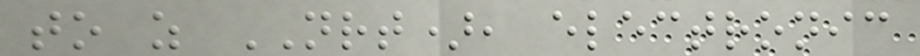to as NRT), electronic
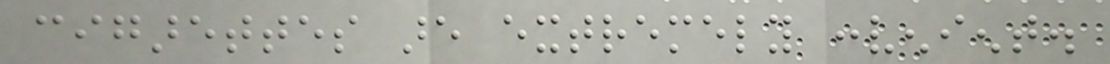cigarettes are extremely convenient.
